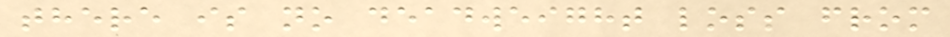there is no deadweight loss from
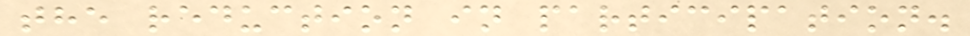the reduction in participation.
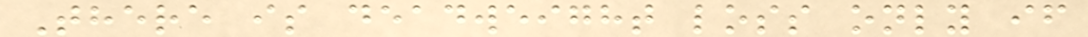There is deadweight loss only if
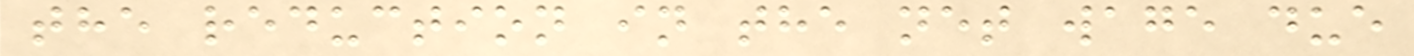the reduction in the net wage due
